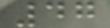47
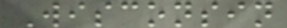Wisconsin
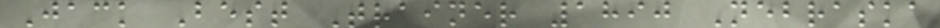Jack Best Trainer 1890 Nebraska
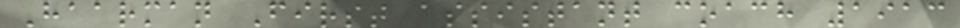Haarman First assistant coach 1913
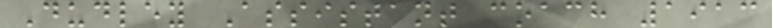Dudley Assistant coach 1913
